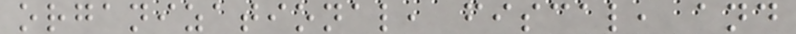organizational, fiscal, and
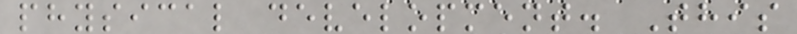physical development. This
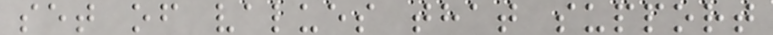set of values that support
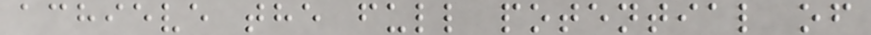achieve the full potential of
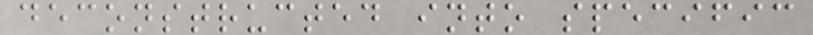deconstructed into specific
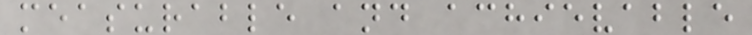measurable and achievable
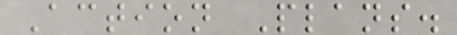Action Plans.
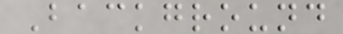Background
